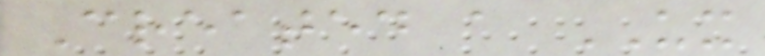Created a UX
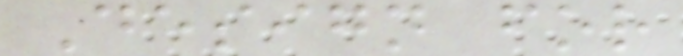Design for
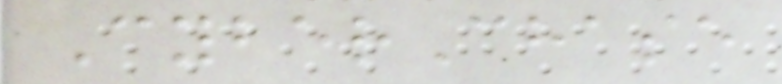CyberChase
